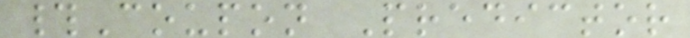#Coupon Predictor
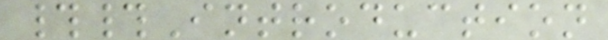##Introduction
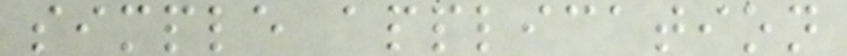simple application
